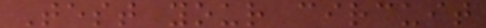Test your circuit
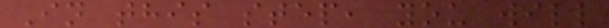In this step, you will
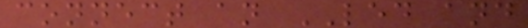connect an LED and
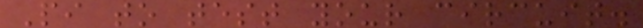Pi to test your circuit.
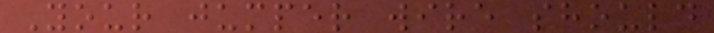Your jumper wire should
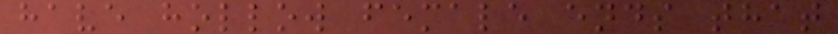have hollow female ends that
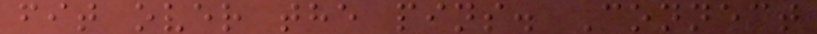fit over the pins. Connect
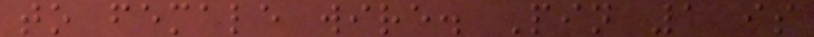to female wire. Pin 1 is
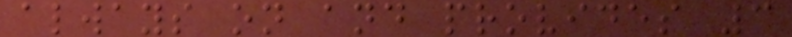always on and provides 3
